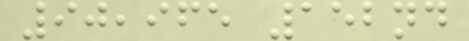90,965 152nd
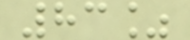83%
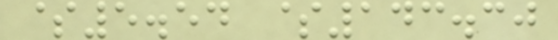$5.54 $143.30
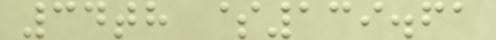34th $139.61
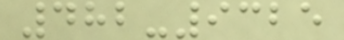482-9325
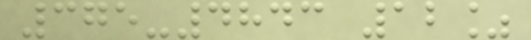375-4843 12%
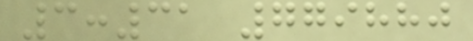3:31 779880
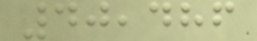40,486
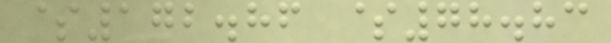$172.86 $78.83
